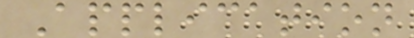Application
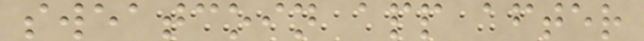sweatcoin app after
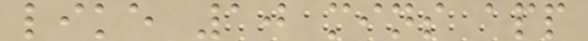like 10 mins app
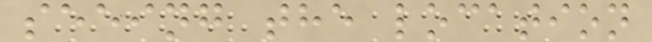seeing the location
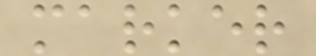marker
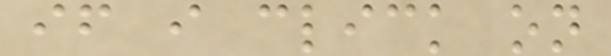if i click on
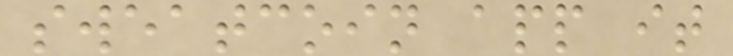sweatcoin app it
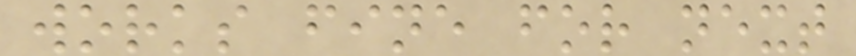works fine for next
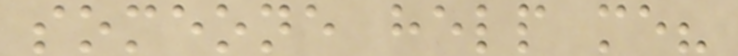someone help me?
